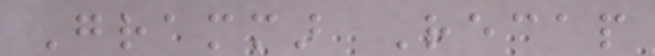Grammar Recap
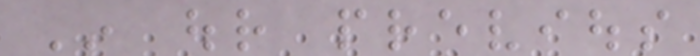In our previous
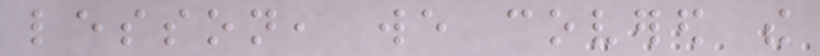lesson, we covered the
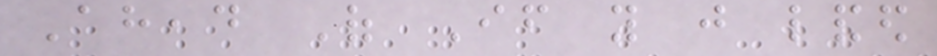Ahead Of If you just landed
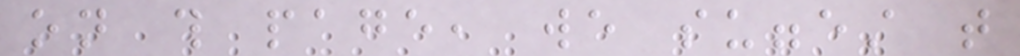on this page, we suggest that
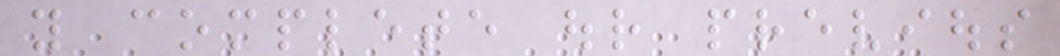you complete our previous
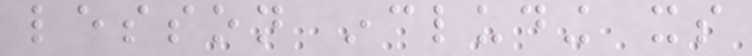lesson including its
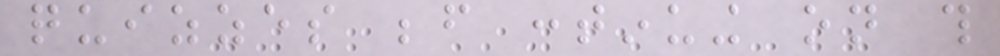quizzes before continuing on this
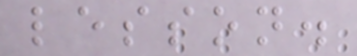lesson.
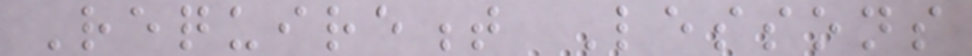Requirement Lessons
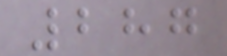287
